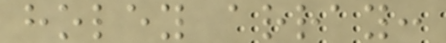holey array:
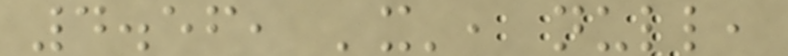4.56, 'x', null,
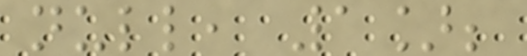null, 1];
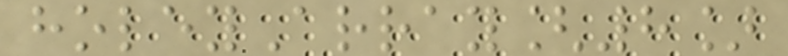holeyArray[8]
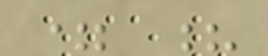= ?
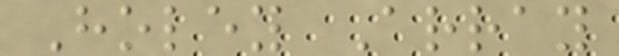Holey Array
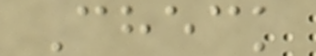Check
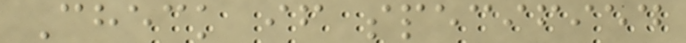Check if specified
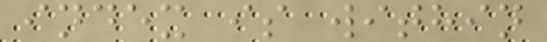index is within
